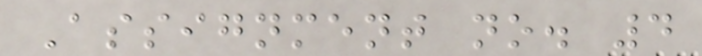Assignment no. 4
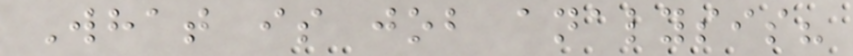What is job analysis?
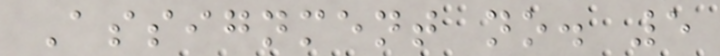Assignment no. 5
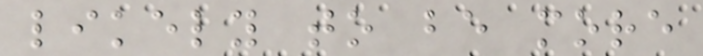likely to be more
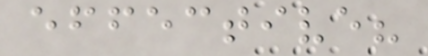effective?
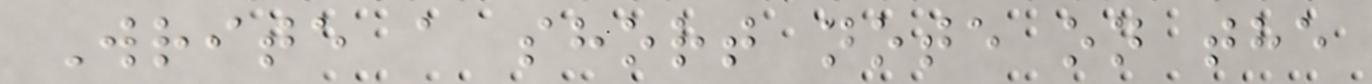Write a short note on the
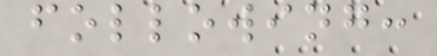following:
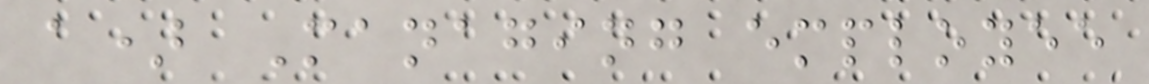a) Managing employee
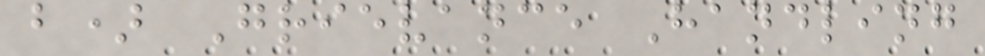b) Grievance Handling
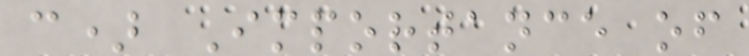c) Importance of
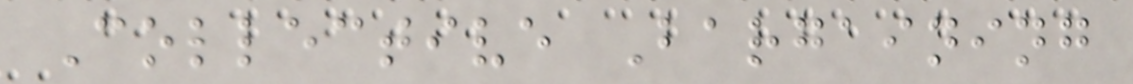Collective Bargaining
